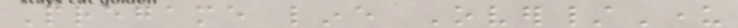Pregame line Over/Under
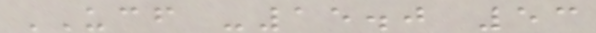UCF -15.0 53
